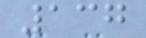137
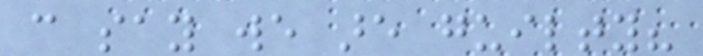can say we are guilty?
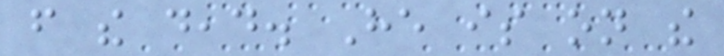from the dead. He is on the
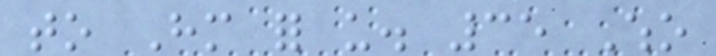to Him for us. 35 Who
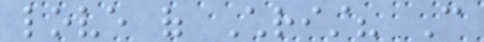love of Christ? Can
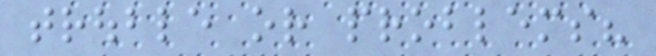trouble or problems?
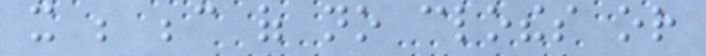it be because of no clothes or
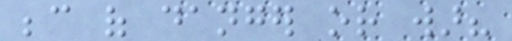because of danger or war?
